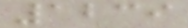1239
